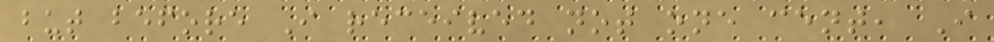but before I received not one cent, I
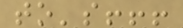to's!!!
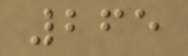265
